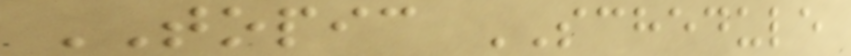TOPIC SCHEDULE
